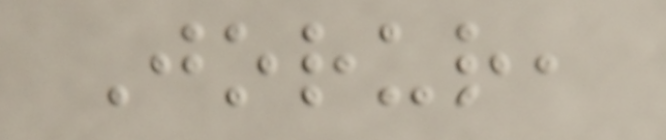Jorur,
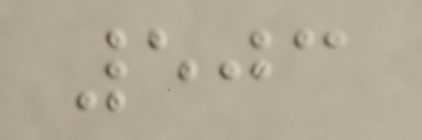503
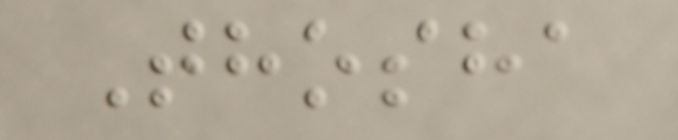Thosha
